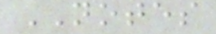NOTES
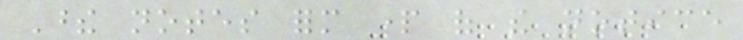These notes form part of the notice
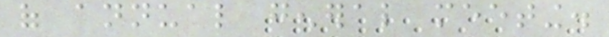of annual general meeting.
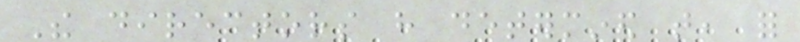The directors have determined that, for
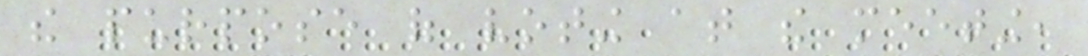the purpose of voting at the meeting,
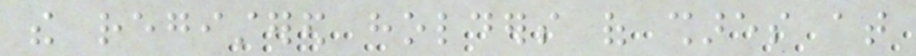the registered holders of shares at
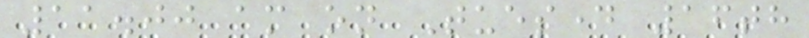11.00 am on Tuesday 16th
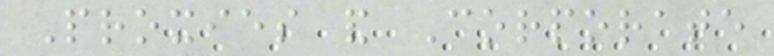Proxies and Corporate
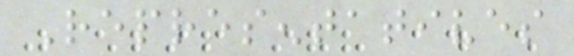Representatives
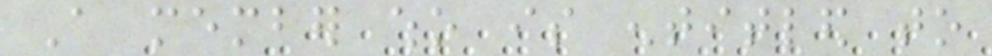A member who is entitled to
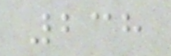238
